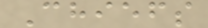Chiefs
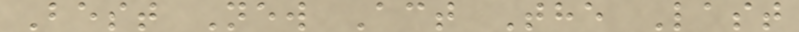Best New Act The Last
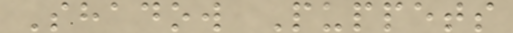Shadow Puppets
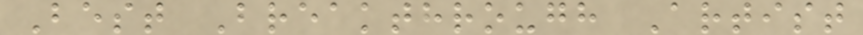Best Breakthrough Artist
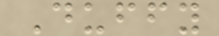Duffy
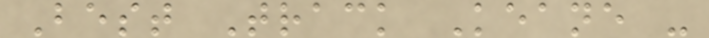Best Track Keane -
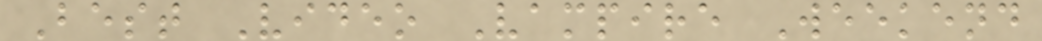Best Video Vampire Weekend
